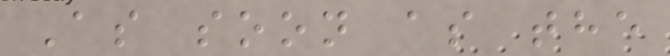As soon as the
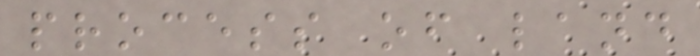process of land
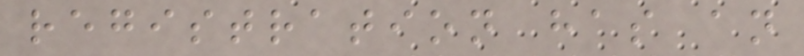registration has an
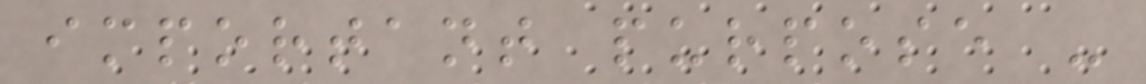important purpose -
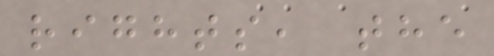rights, the
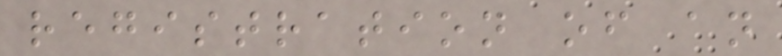registration of an
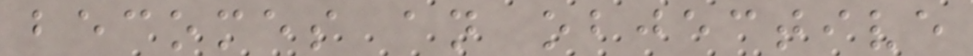becomes an objective
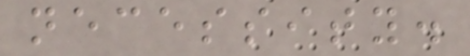necessity.
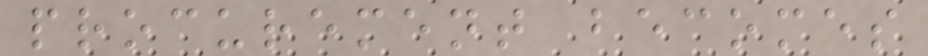procurement becomes
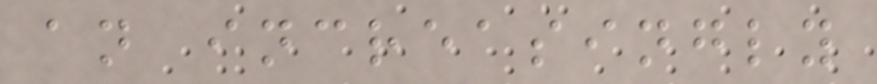an increasingly
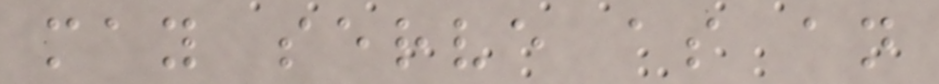may serve as an
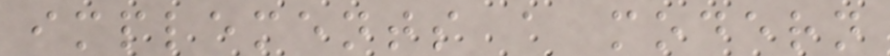implements a modern
